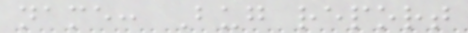name: Bug report
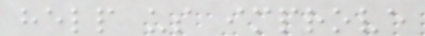help us improve
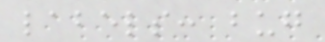labels: bug
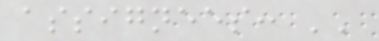assignees: ''
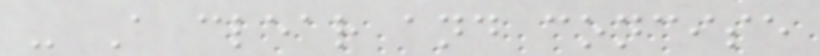- A clear and concise
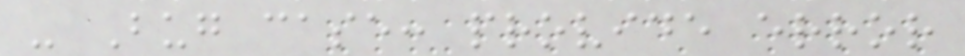- Bug case: provide error
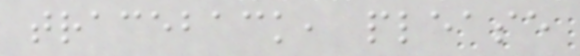traceback, please
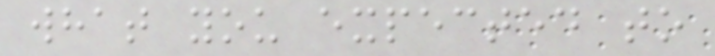what you expected to
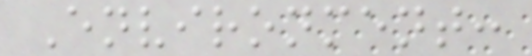Environment:
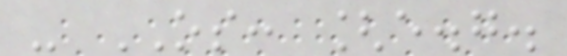- OS: [e.g.
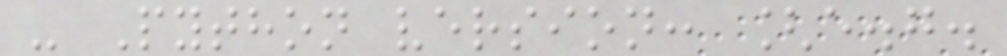- Python version: [e.g.
